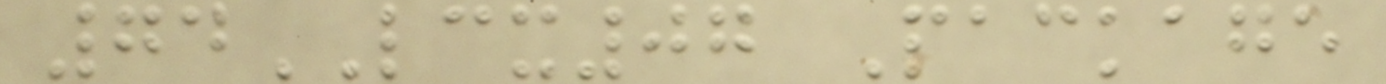74LCX07 Package
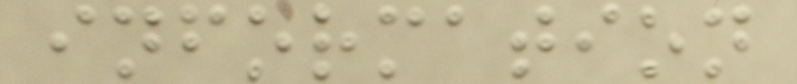information
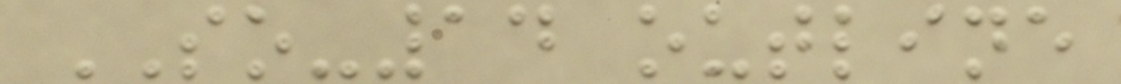SO-14 outline
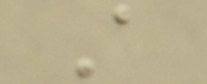A
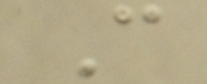C
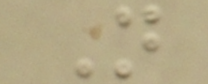N
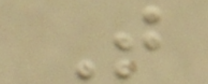T
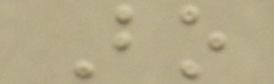Bo
